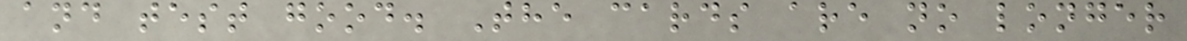and test good. The cards are no longer
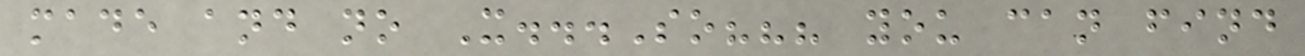made and no X...So??? you can find
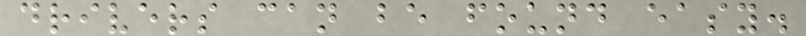drivers can be found easy.
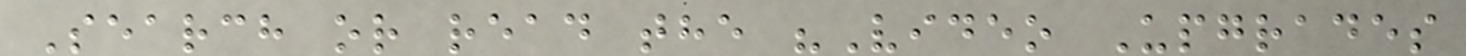Search or read the "Video Upgrades
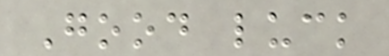Good luck
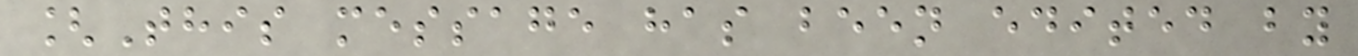[This message has been edited by
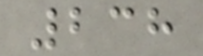238
